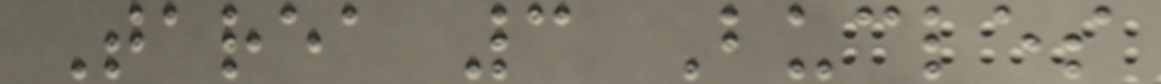Tarea 3 Bucles
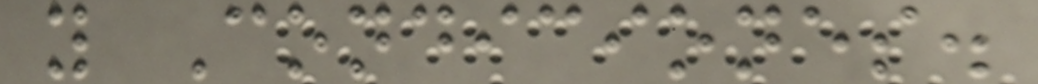y Condiciones.
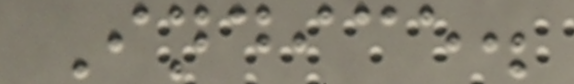Indice.
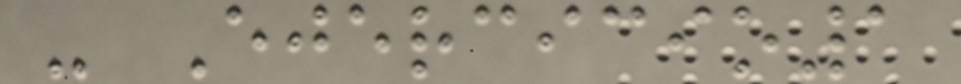- Ejercicio1
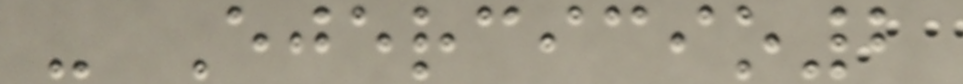- Ejercicio2
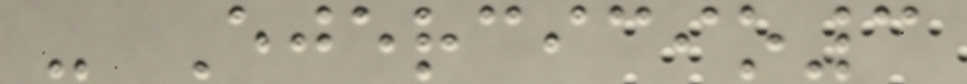- Ejercicio3
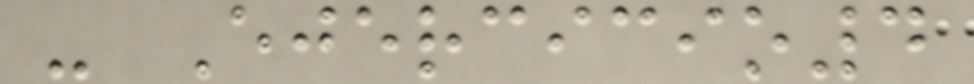- Ejercicio4
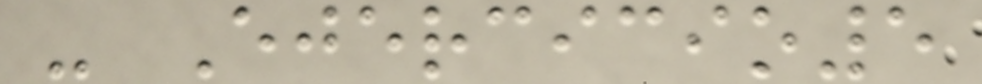- Ejercicio5
